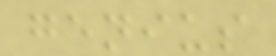genius
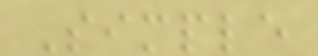Simple
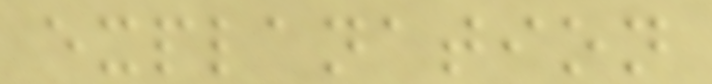explanation
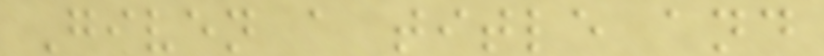Given a title and
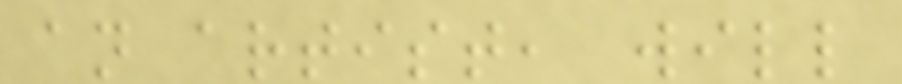an artist, will
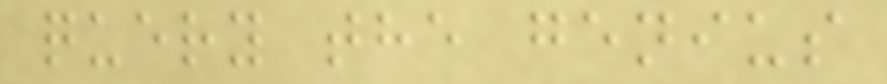query the genius
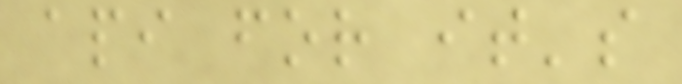api for it's
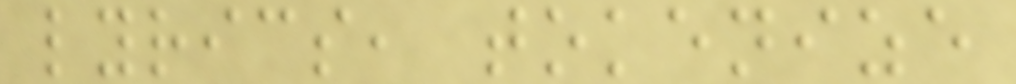lyrics, tokenize
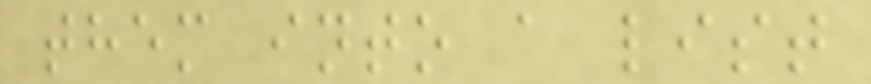them into a list
